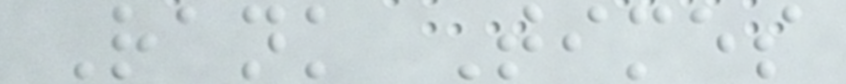Rank Times
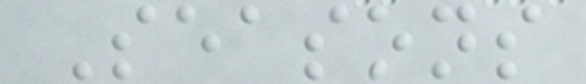Seasons
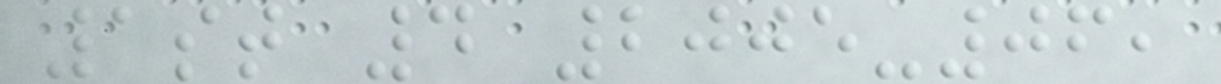1st 4 2005-06,
